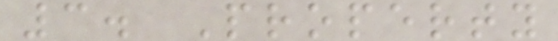3. Property
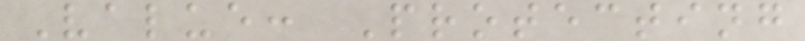Value: Protecting
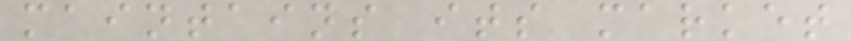maintains its market
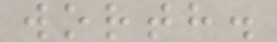worth.
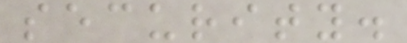security.
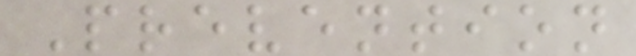Prevention
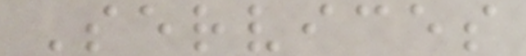Services
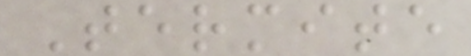Termite
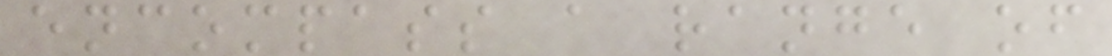encompass a range of
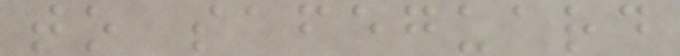to safeguard
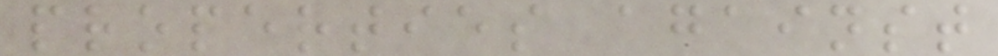properties against
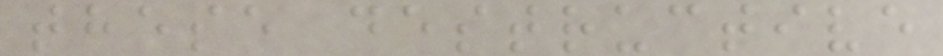these destructive
